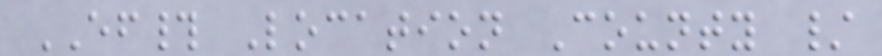EF# Location County /
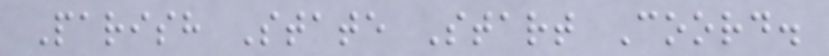Parish State Start Coord.
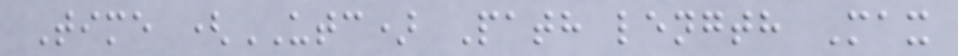Time (UTC) Path length Max
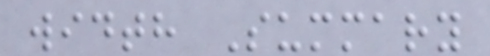width Summary
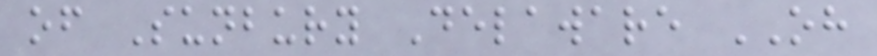of Sunbury Delaware OH
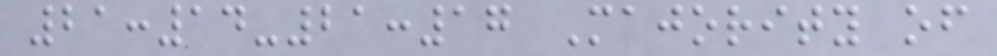21:14-21:17 Majority of
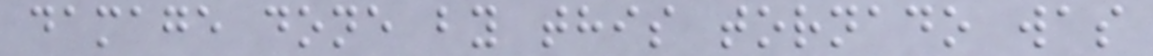damage done by this tornado was
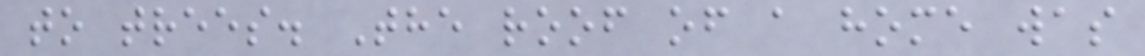to trees. The roof of a home was
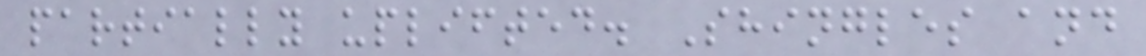partially uplifted. Shingles and
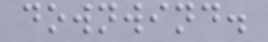downwind.
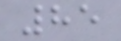85
